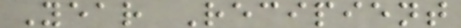Year Recipient
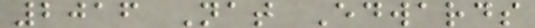2016 Nat Edwards
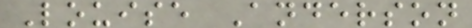Louise Anderson
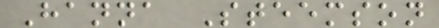Hanna Steemson
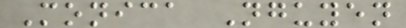Monica Nguyen
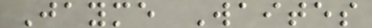Jayme Waites
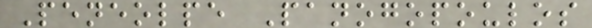Peneolpe Panogopoulos
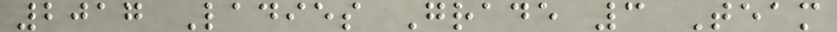2017 Ladies Grade 3 Team
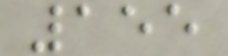155
